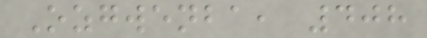Ozgwenba, 408
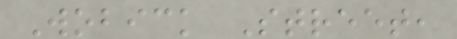Wobick Street,
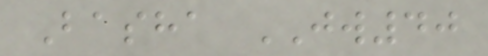Basha JW40
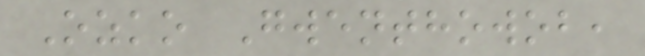Ozko Gwenthowob,
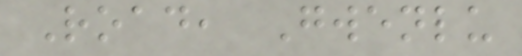Road, Gwenlu
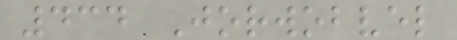434 Jorwobvel
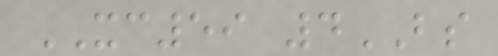XC59 4BS
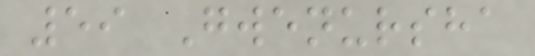59 Gwenursha
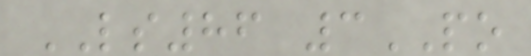LS86 3PO
